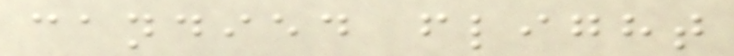candied flight
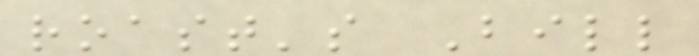roast's Bill
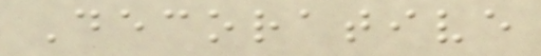Decorative
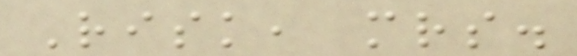Risk, mrs.
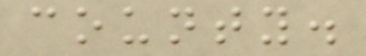county.
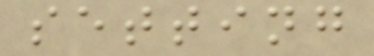setting
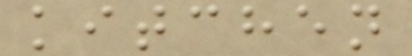kitchen
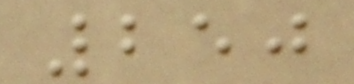250
